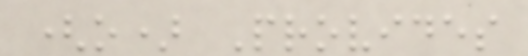(o) Provides
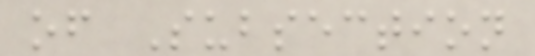of Subsection
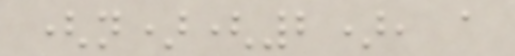(n)(2), a
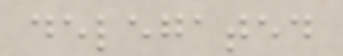delegated
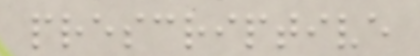prescriptive
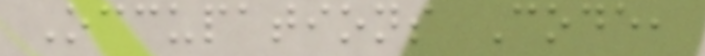Occupations Code,
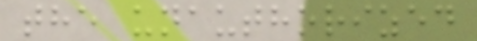the unauthorized
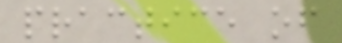practice of
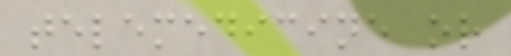telemedicine or
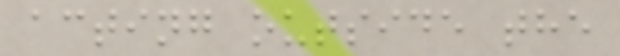acting outside the
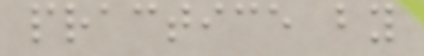practice by
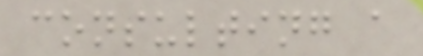consulting a
